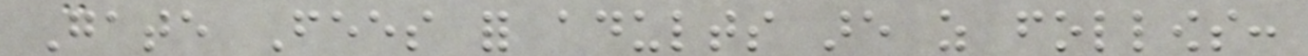Gate Fees for adults are as follows:
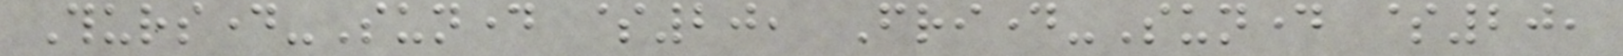Thursday-Sunday $20, Friday-Sunday $20,
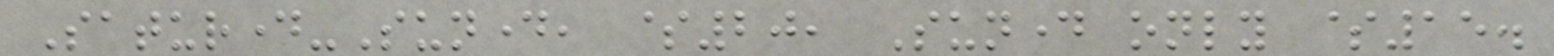Saturday-Sunday, $20, Sunday only $15.
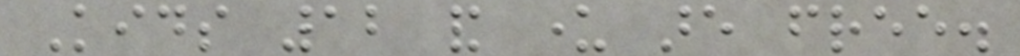Kids 12 and under are free.
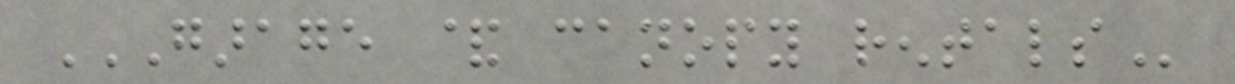GARAGE & CANOPY RENTALS
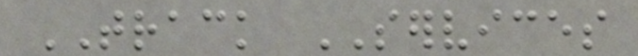TRACK SERVICES
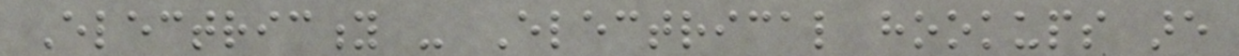Electricity - Electrical hookups are
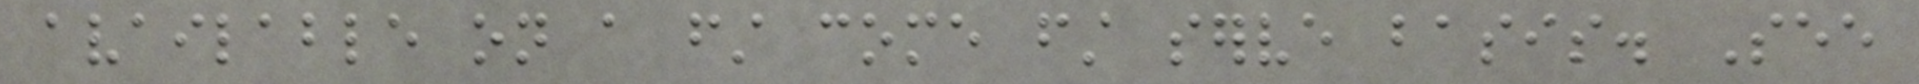available on a first come first serve basis. See
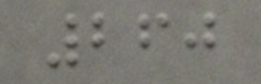260
